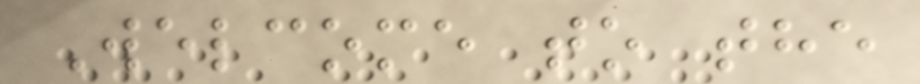Welcome to the
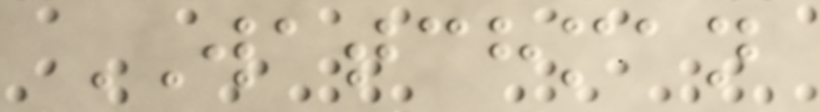WATCHMAN
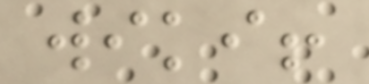wiki!
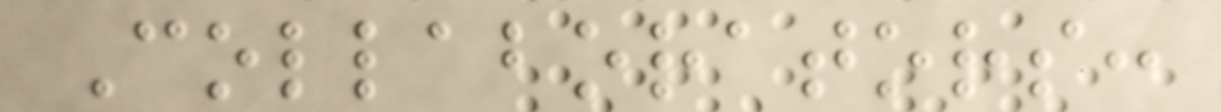Collaborators:
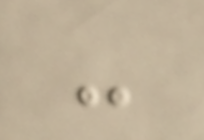-
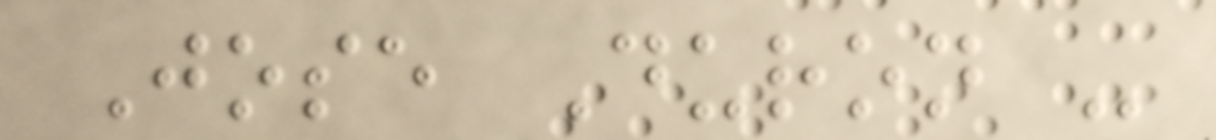Jose Duron -
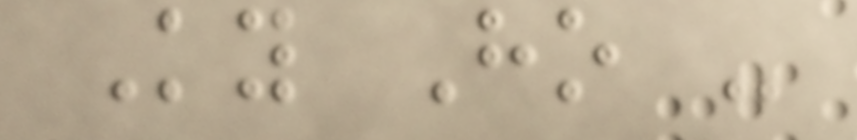Ky Ho -
